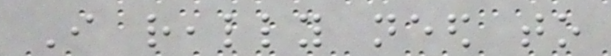I really need to
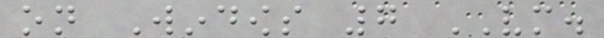on Windows 7 VM.
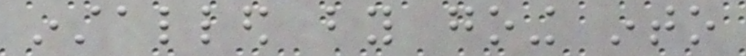installed by going into
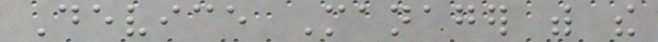Device Manager with the
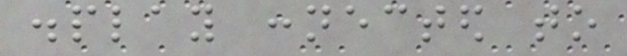display connected to
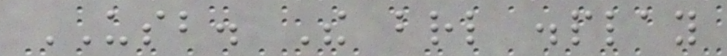USB. The braille display
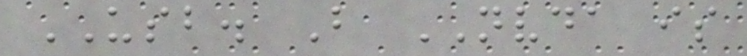USB. But NVDA is
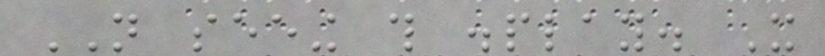NOT seeing this display. It
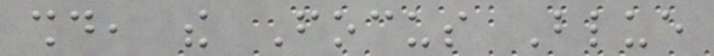should, the Focus Blue
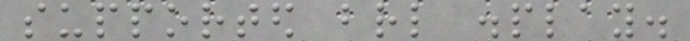supported braille display.
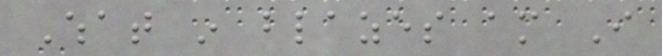What in blazes am I
